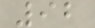92
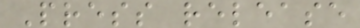Press release
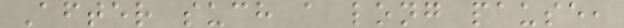After such a long pause,
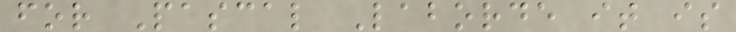for Pascal Laborde it is
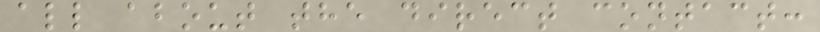all about the direct contact:
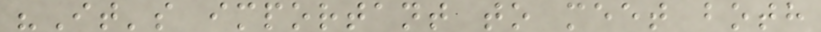"It's important to meet both
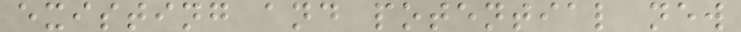existing and potential new
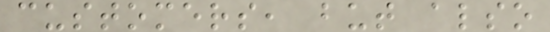customers, but also
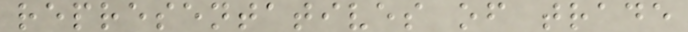representatives of trade
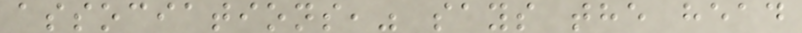associations," says the head
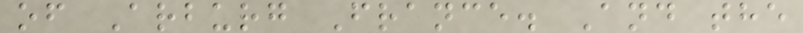of Arburg France. And the
